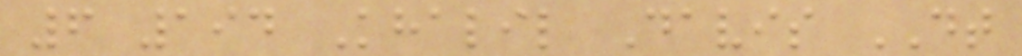6 194 Khalil Davis DT
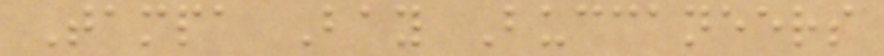Tampa Bay Buccaneers
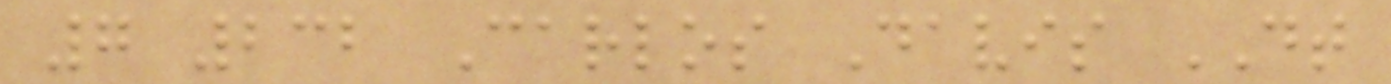7 232 Carlos Davis DT
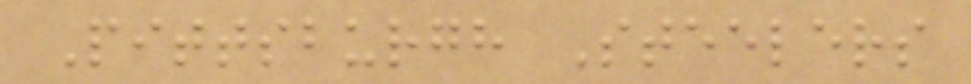Pittsburgh Steelers
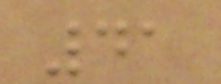41
